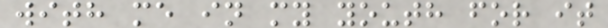with me in my youth for it
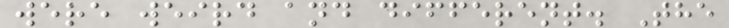were weird and different. The
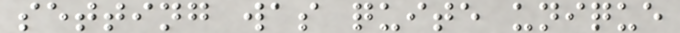setting was quite unique
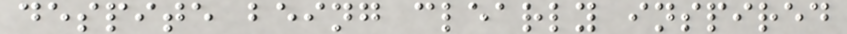despite being clearly inspired
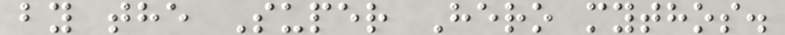by the Super Hero mythos.
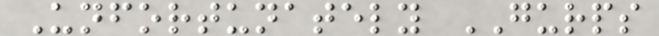Unfortunately GURPS
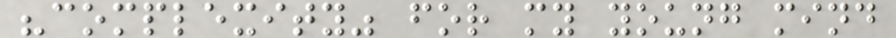"complexity" for my young mind
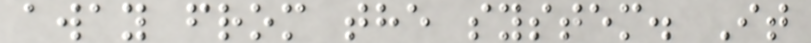away from the system. It
